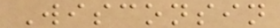Wisconsin
